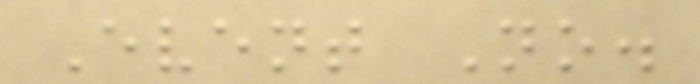Event No.
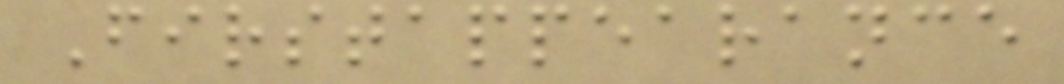Firstappearance
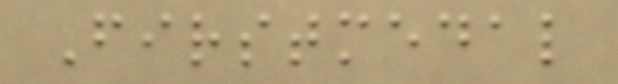Firstmedal
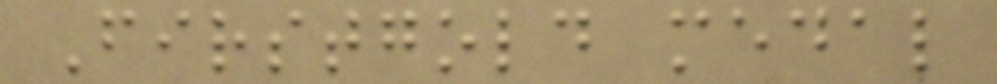Firstgold medal
